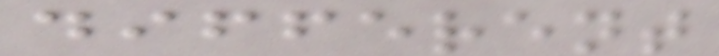different
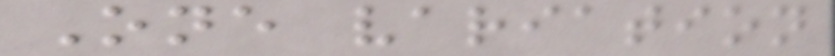One variation
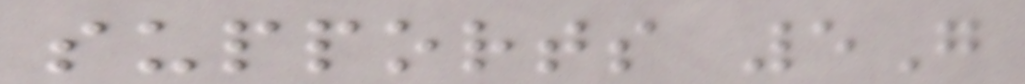supports 5G
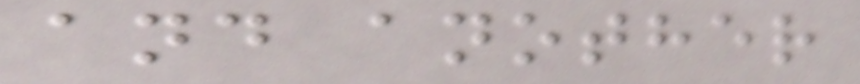and another
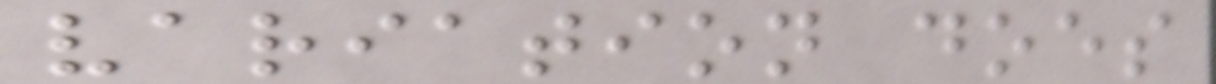variation does
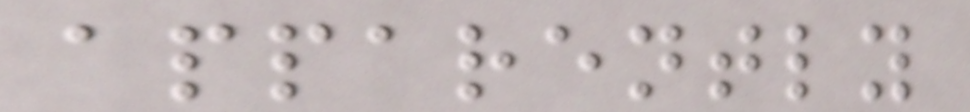apparently
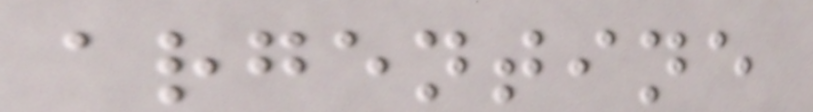argentine
